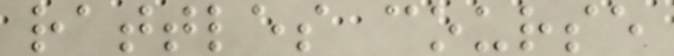rattles course
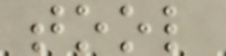tool
